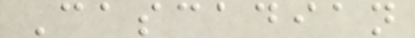Cascadian
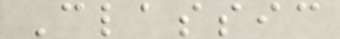Classic
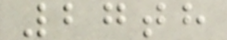27th
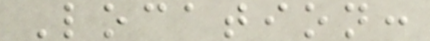Location:
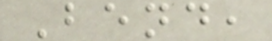Bend,
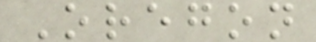Oregon
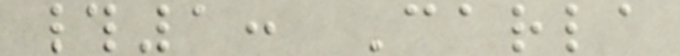#1: Carla
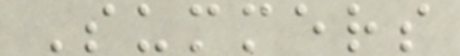Summers
